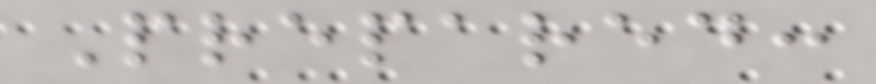Prepared:
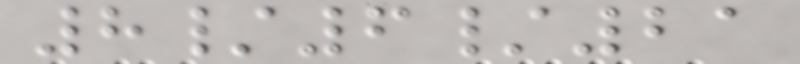8/6/21
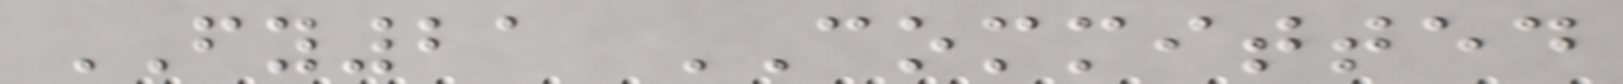FY21 COMMITTED
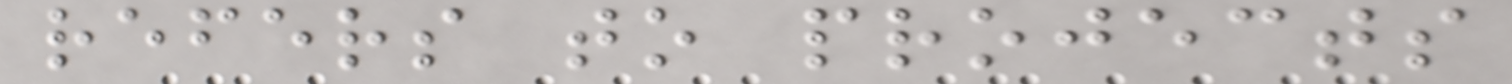refers to projects
